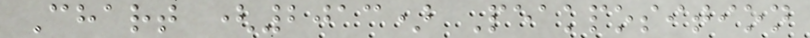Chart (2013) Peakposition
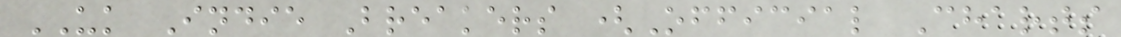UK Indie Breakers (Official Charts
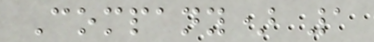Company) 1
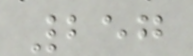257
